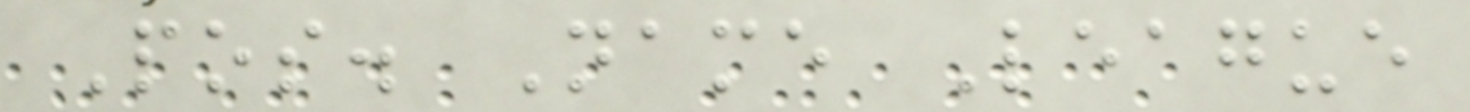Pos. Name League
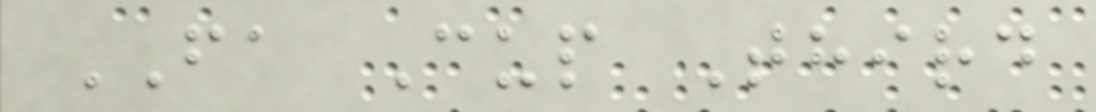FA Cup Third
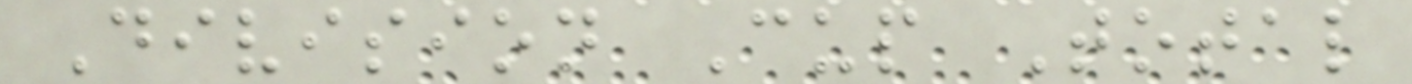Division Cup Total
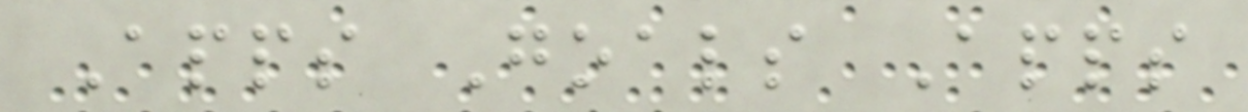Apps Goals Apps
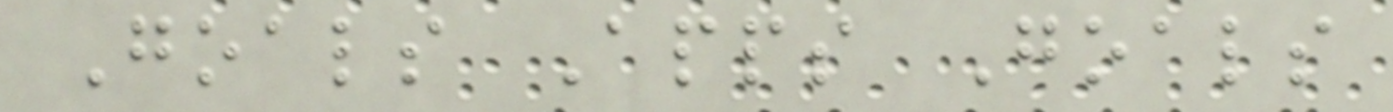Goals Apps Goals
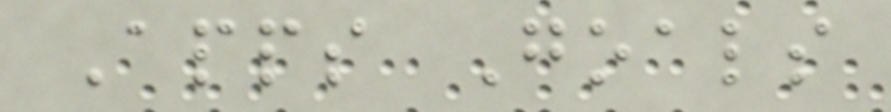Apps Goals
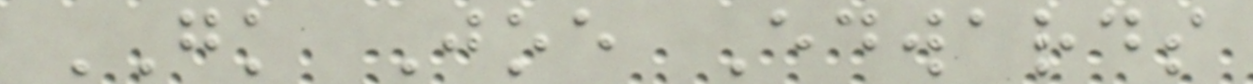GK Joe Edwards
